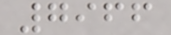7966
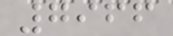7966
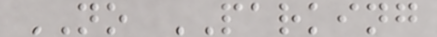NO PARKING
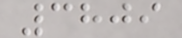3809
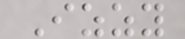Izzy
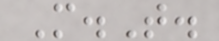M.T.
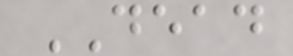DEAD
